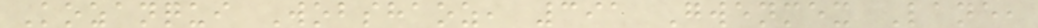Kozanqui Wobshaoz, 391 Gwenmex Lane,
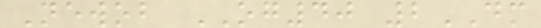Newob OG40 2DM
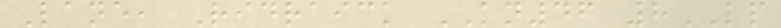Lane, Ridraick KN46 8LP
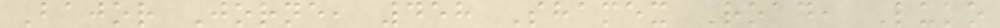Bajor Jorne, 458 Shamex Road, Luko
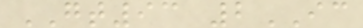GT93 2IC
